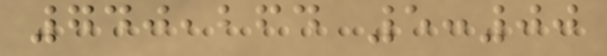740,264 5:00
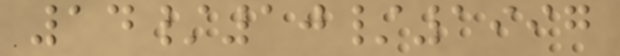14/10/1997
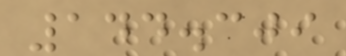144.309
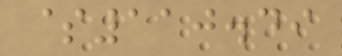$110.49
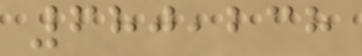680,238
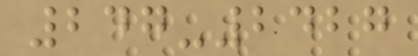247-2427
